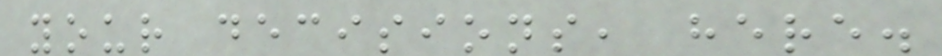your decisions, here.
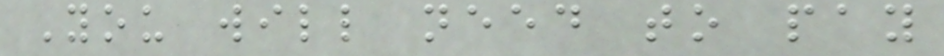You will need to pay
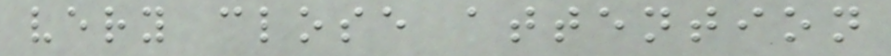very close attention
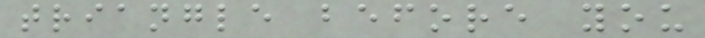triangle before you
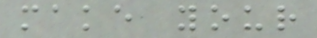make your
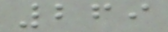269
